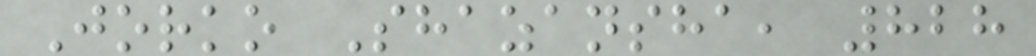Jorko Shazansha, 828
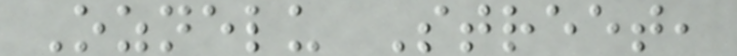Oznelu Street,
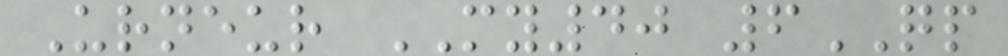Urneur MY40 6QP
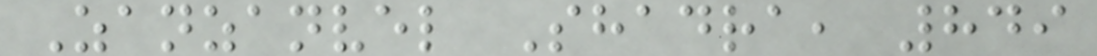Zanzanvel Shadra, 849
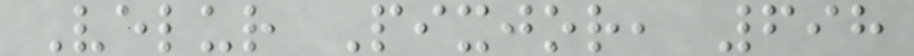Velur Pixjor, 698
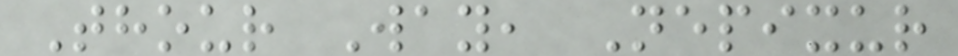Thour Way, Nepixur
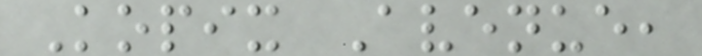Kopix Avenue,
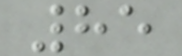85
